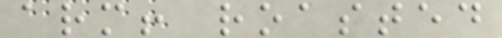arm! roasted
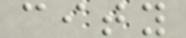city
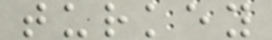turkey
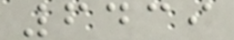6439
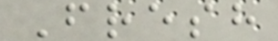Fresh
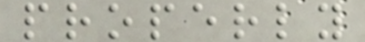properly
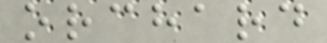orchard
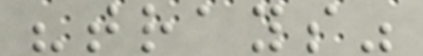"trays"
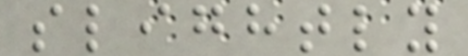slightly
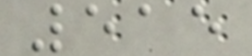515
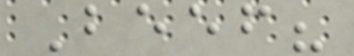Beef?
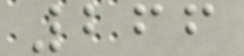266
